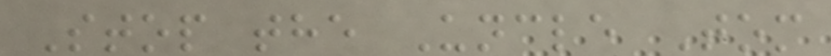Stop the Uncle Tom
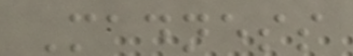Madness
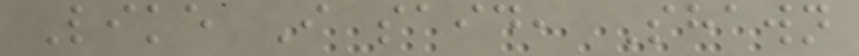Like I said, Shawn
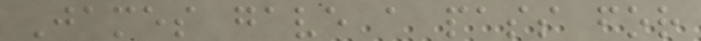James gave a pass for
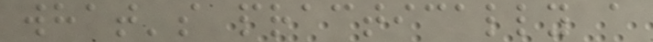what's practically a
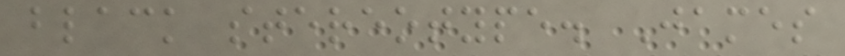black stereotype. James
